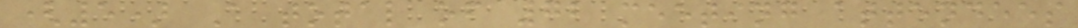(5) A total of 72 meeting attendees
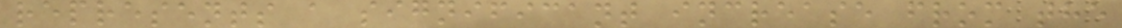represents a significant increase from the
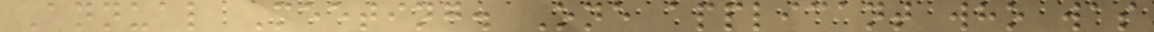Annual Meeting. One applicant who was
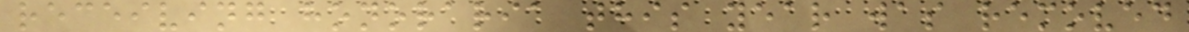receiving honoraria this year was removed
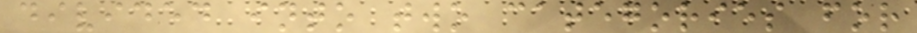divided into two categories for
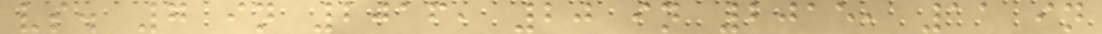vs. 7 in 2016, 20 in 2015, 11 in
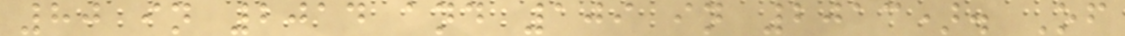80 in 2014 and 109 in 2013). Of
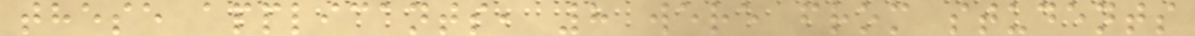these applicants, 8 were from students
